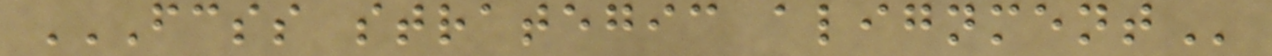FCSS STRATEGIC ALIGNMENT
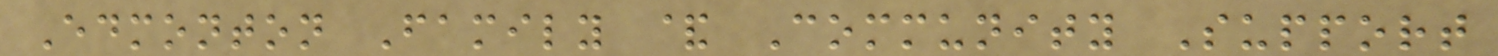Edmonton Family & Community Support
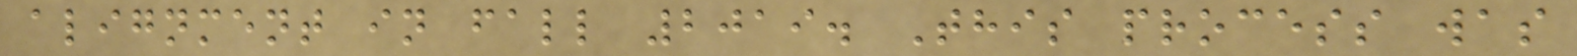alignment in fall 2019. This process was
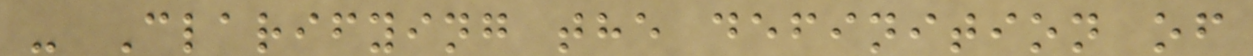- Clarifying the definition of
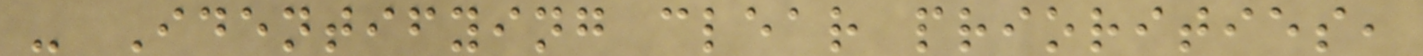- Identifying clear priorities,
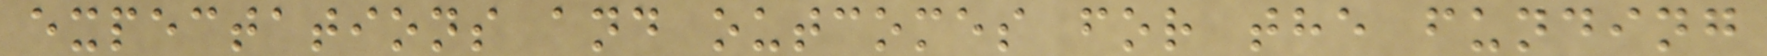expectations and outcomes for the funding
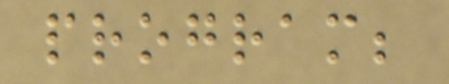program;
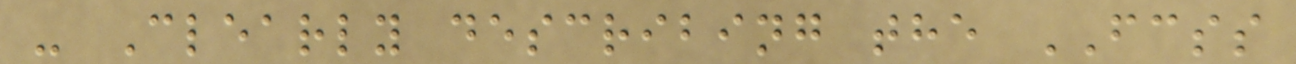- Clearly describing the FCSS
